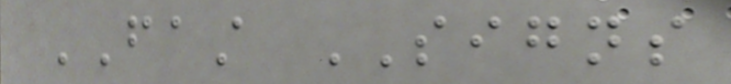FAST SIGNS
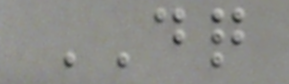DQ
